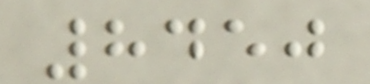8450
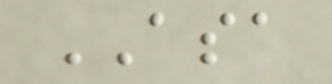ASA
